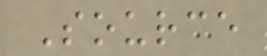Source
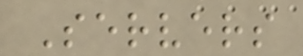Servers
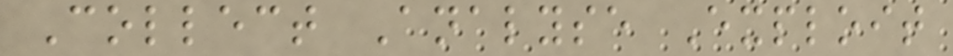Collect Analyse Exploit
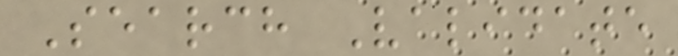Search Validate
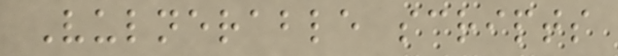Vulnerable scripts
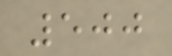500
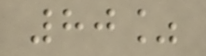80%
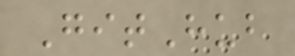GitHub
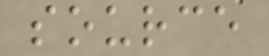source
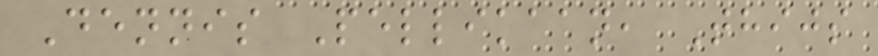Dennis Pellikaan, Thijs
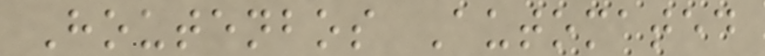Houtenbos Automated
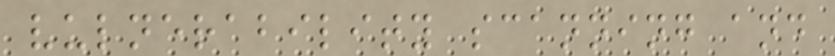vulnerability scanning and
